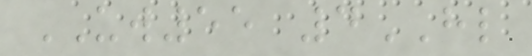UW55 4HL
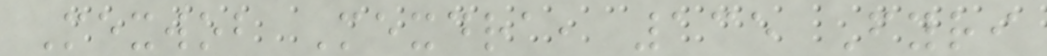Mexwob Mexdra, 135 Fyri
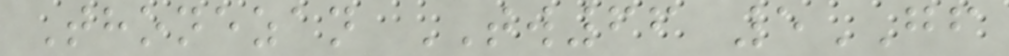Thonezan TW66 5GF
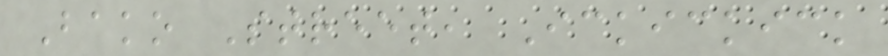Bako Street, Ickickick
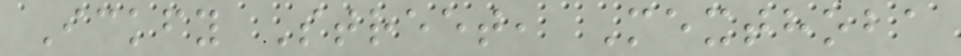Ickfy Street, Mexthoba
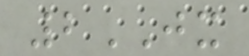2JX
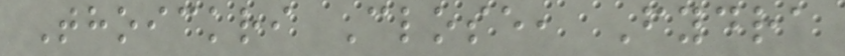Thoickri Close, Fydra
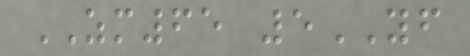ZM65 5YF
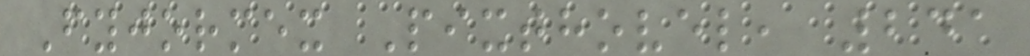Fyjormex Pixthovel, 241
